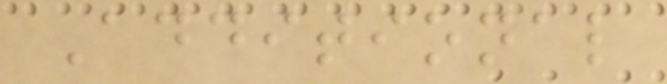Additional
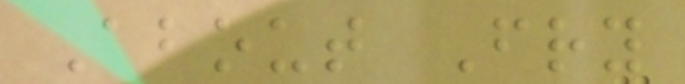About Fry
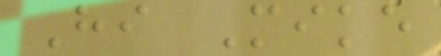Hi Mike
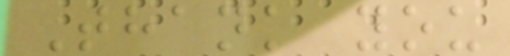Thank you
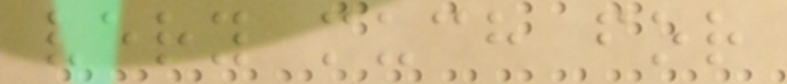very much for
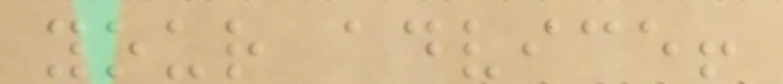your advice!
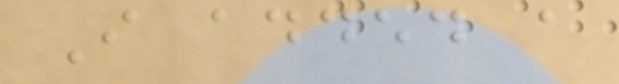I added a
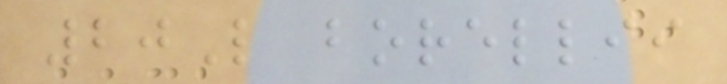20L borellii
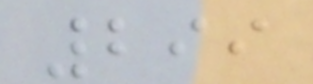299
